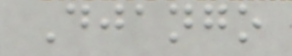Django
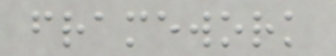framework
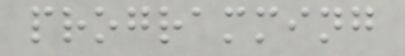programming
